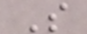S
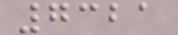7321
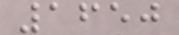1650
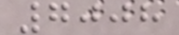7008
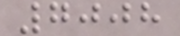7008
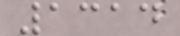1314
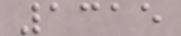1315
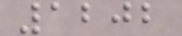1202
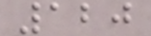120
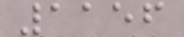1156
